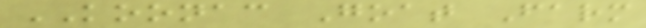KOONAC Goat Farm
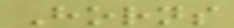Horns
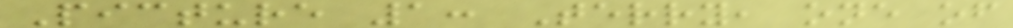Picture 1: Terry, one of
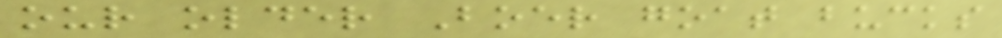our older Boer goat bucks
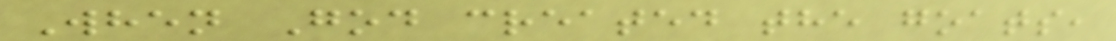When God created the goats,
